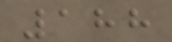188
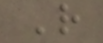R
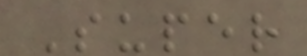Super
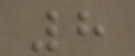8
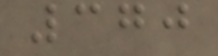370
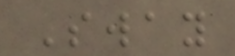Sway
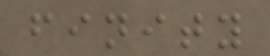finity
